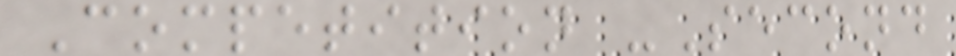Competition -Second
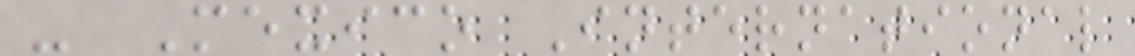- Mexico International
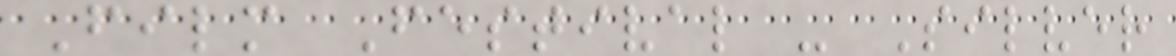Film Festival - Silver
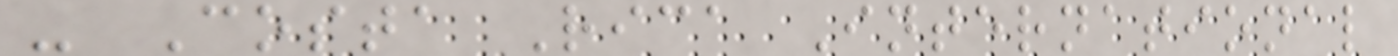- Costa Rica International
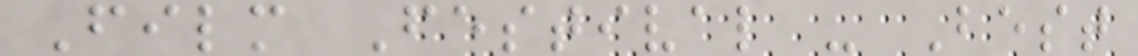Film Festival - Best
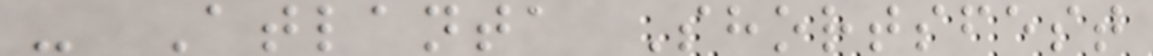- Atlanta Shortsfest
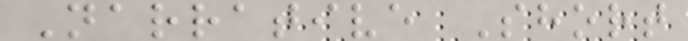Narrative Short
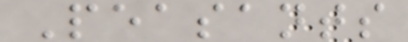Peasants
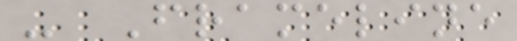- Frameline
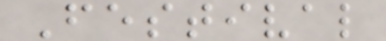Festival
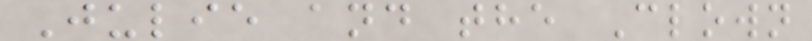Julie and the Clown
